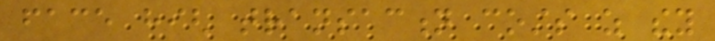face high transaction costs as they
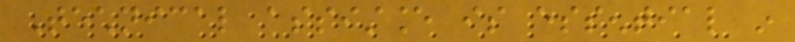Technical assistance is essential in
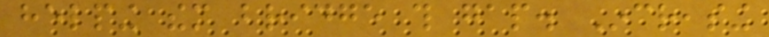helping them bridge this gap. Increasing
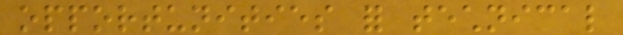opportunities for technical
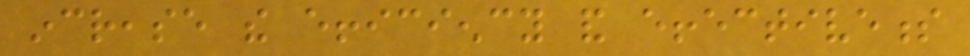increase the efficiency and effectiveness
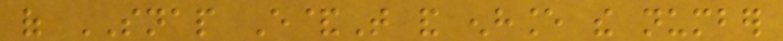of SNAP E&T and enhance the number
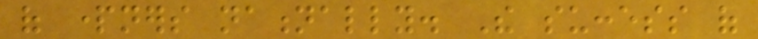of partners nationally. The success of
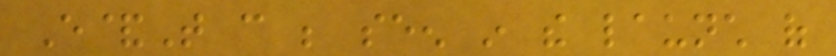E&T can be seen in the launch of
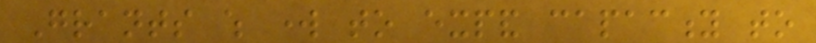Grants which work to expand capacity to
